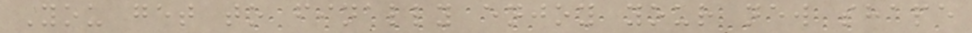You get to finally enjoy your new shape
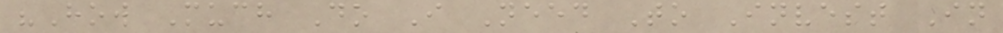"How Much Do I Need To Invest In
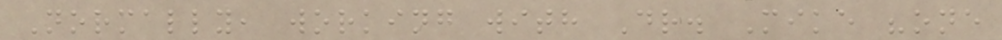Normally, working with Dr. Mike "one
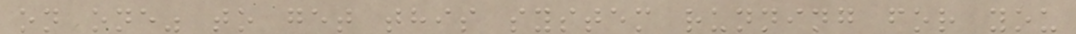on one" to get this system running for you
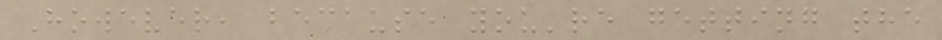However, because you're getting the
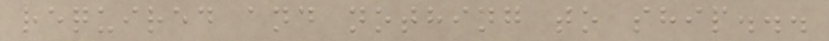required and nothing to ship...
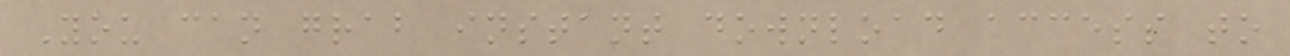You can grab instant download access to
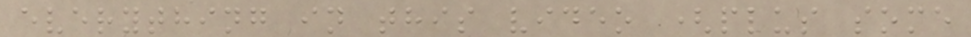everything in this video (plus some
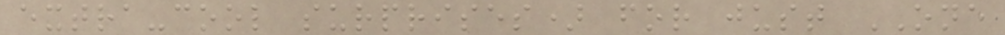extra-cool surprises) for just ONE
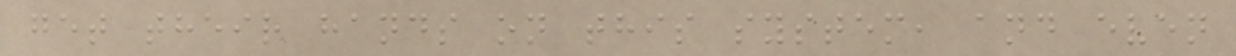get their hands on this system, and even
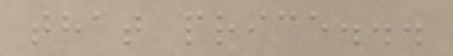that price...
